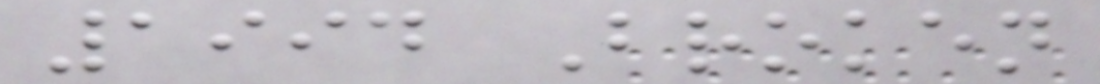1994 Broken
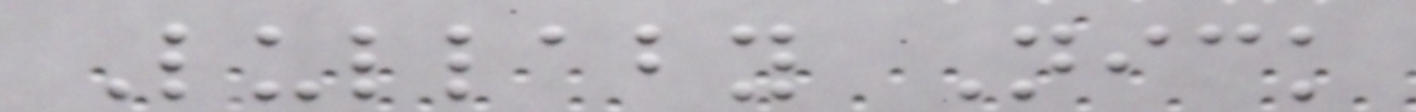Lullaby Nick
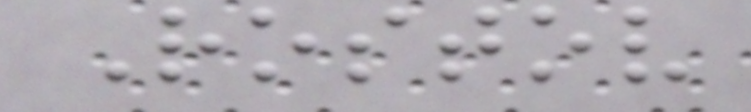Rostov
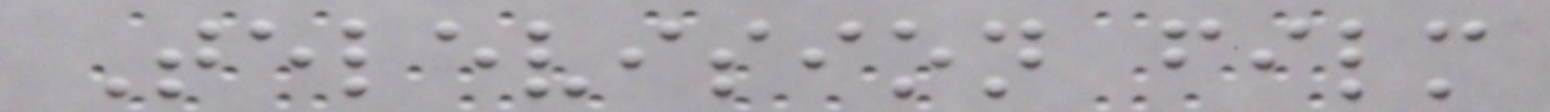Television film
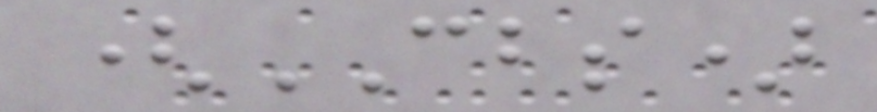(CBS)
